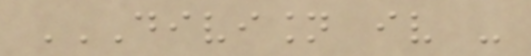DIVISION IV -
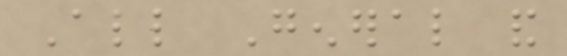All General and
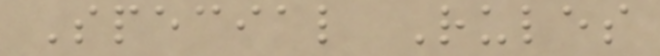Special Rules
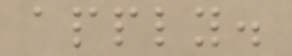apply.
